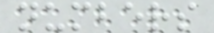numbers
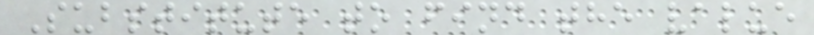Substitute to find the value
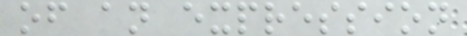of an expression
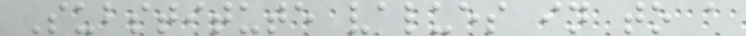Substitute values in to a
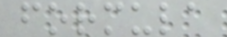formula
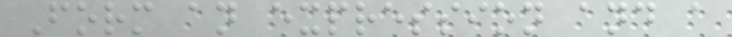Form an expression and a
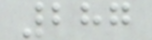287
